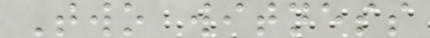Two witness
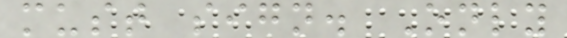must sign. Only
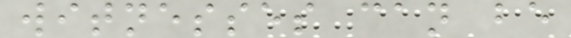witnesses can be
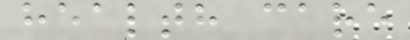health care
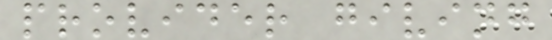provider giving
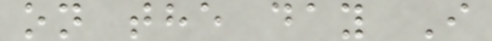on the day I
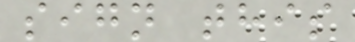sign this
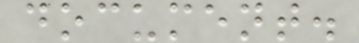document.
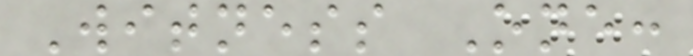Witness One:
